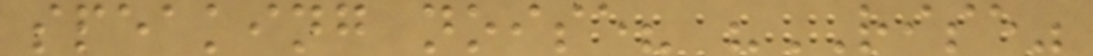speaking noise? "RISE"
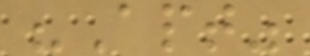"Apt"
